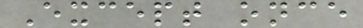Except once
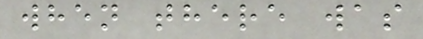when there was
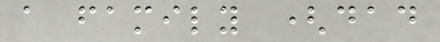a family (dad
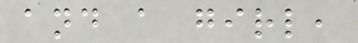and a girl,
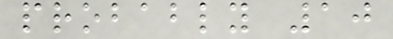probably 10
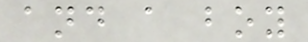and a boy
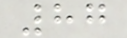87
